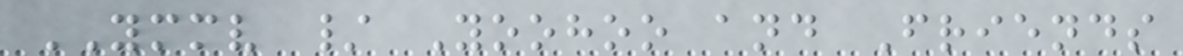YMMV / Yoohoo and Friends
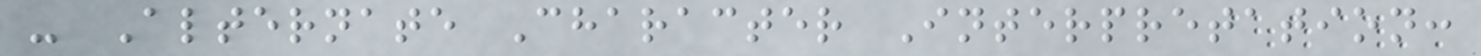- Alternate Character Interpretation:
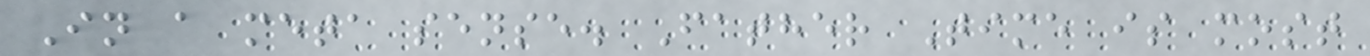In a meta sense. Father Time is most
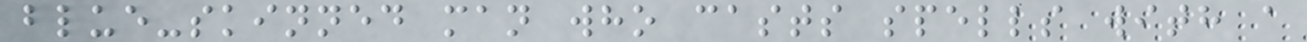blue-skinned man who casts spells with a
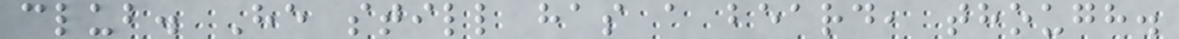club. He still has a beard, though.
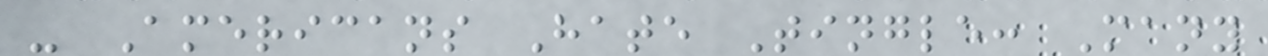- Americans Hate Tingle: Many
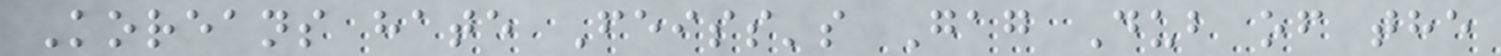Koreans hate Feiss's Gag Dub of the
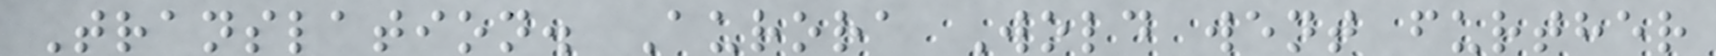Translation. Aurora Wold went further
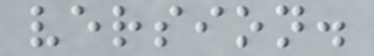version.
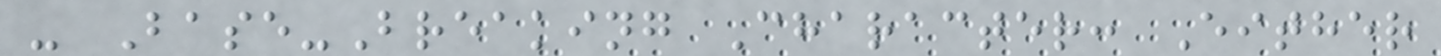- Base-Breaking Character: Either
